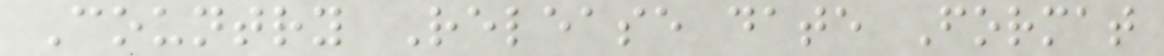Country Release date Format
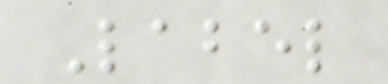Label
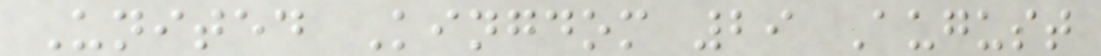United Kingdom 29 August
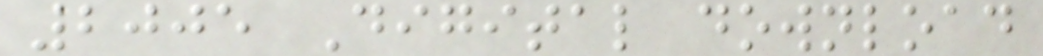2005 Digital download
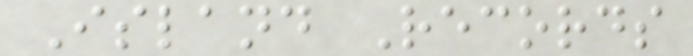Island Records
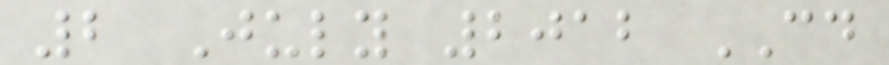2 July 2012 CD
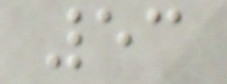53
